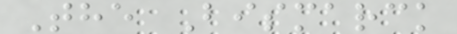The Bismarck
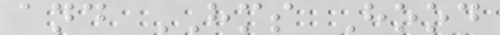and HMS Hood
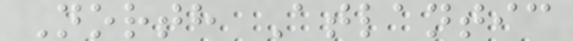North Atlantic
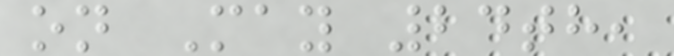on May 24th,
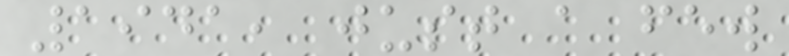1941, just a few
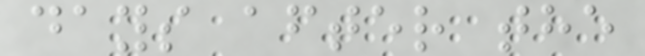days after the
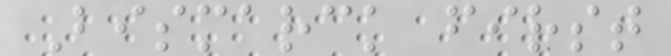Bismarck first
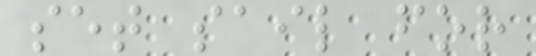set sail for
